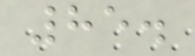85.
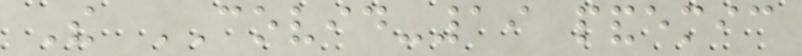The COVID-19 pandemic
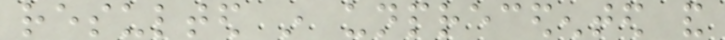resulted in unprecedented and
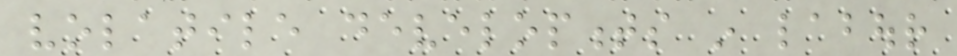volatile developments in labour
